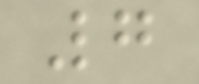7
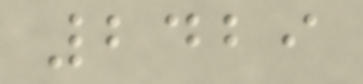2429
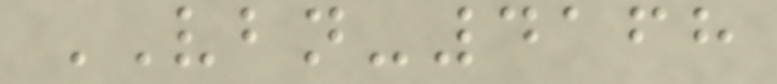VBN-4168
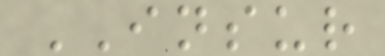INSUR
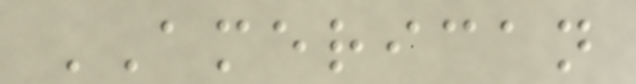AMERICAN
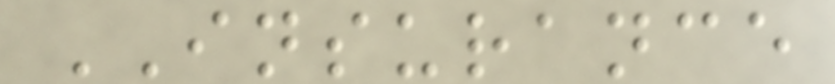INSURANCE
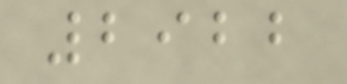2922
